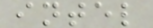intel
